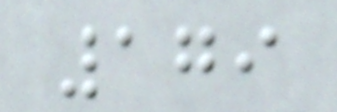179
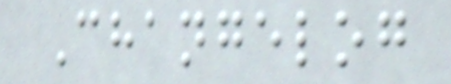Changelog
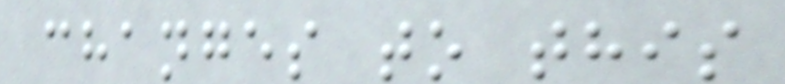changes to this
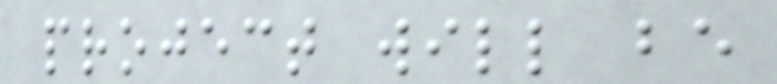project will be
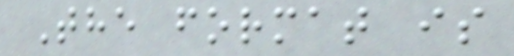The format is
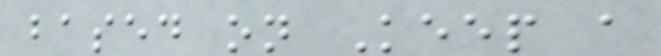based on Keep a
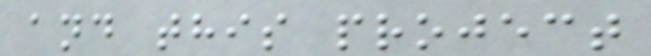and this project
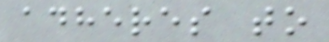adheres to
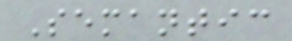Semantic
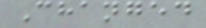Changed
